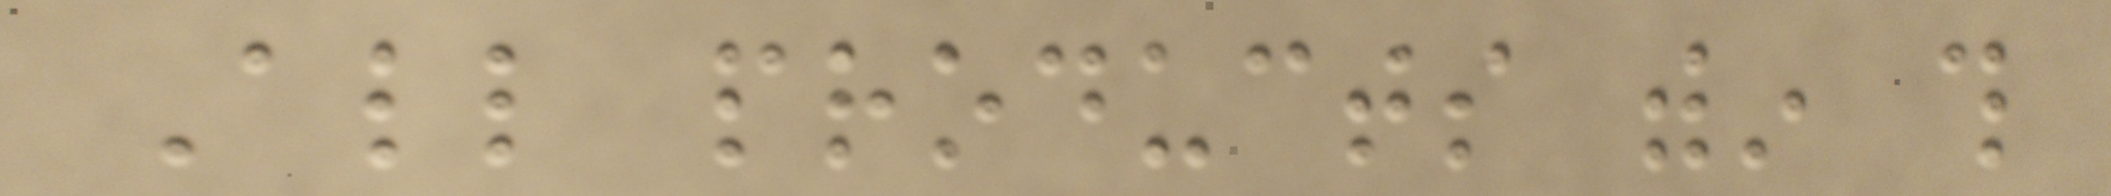All products within this
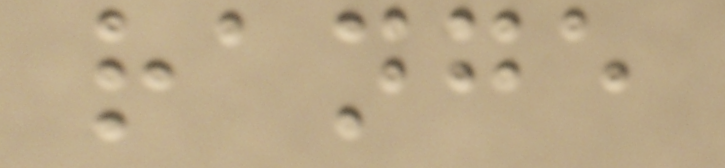range
